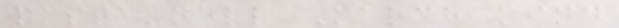pasta-nell March kind
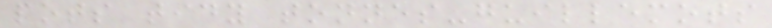pots tidy tonnes-guillemots
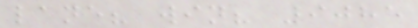lane? win? 9085
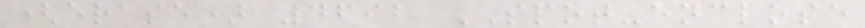(erase) 4692 SPOT-enclose
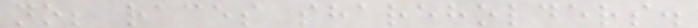no; races shareholders.
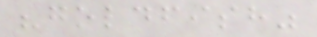"goldfish"
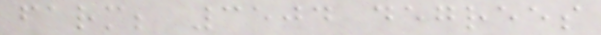farm; 3504 degrees
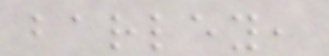barley,
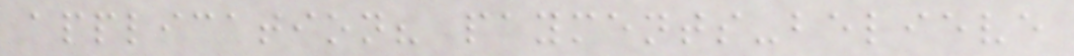application? payments-believe
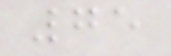75
